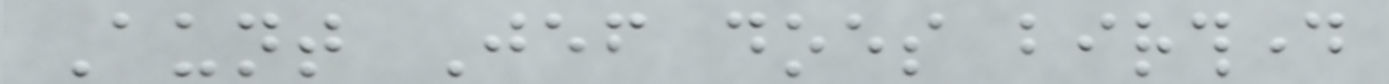Aunt Jef does birthday
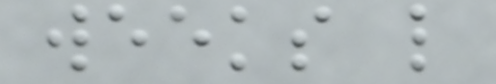weeks like
